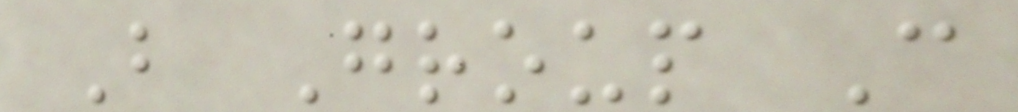B Group C
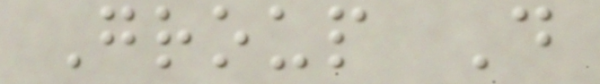Group D
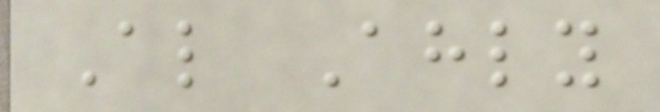Al Ahly
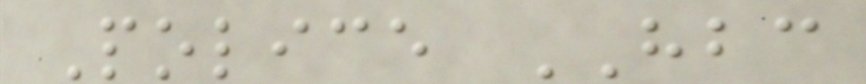Police HBC
